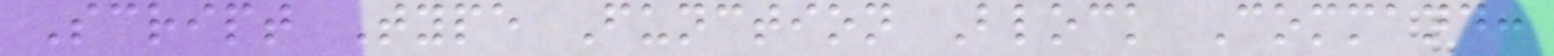Script Type Function Block Command:
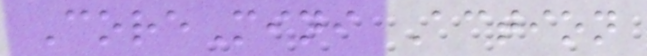CoreMini Action
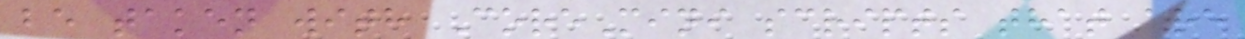be taken with CoreMini scripts that are
